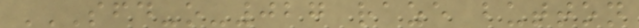SFD-O-027 RAZE BUTTON
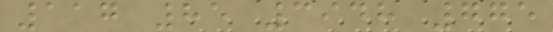117 85 3948 775
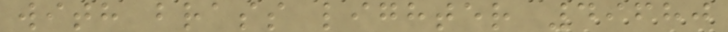with brass lighter 49680
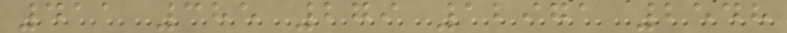411 385 279 12971 2548
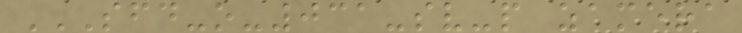SFD-O-031-SV-P ZAMERA
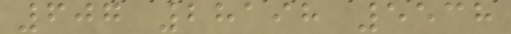607 28198 5538
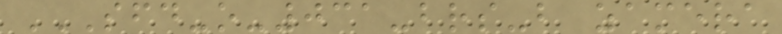SFD-O-031-BRS-B ZAMERA
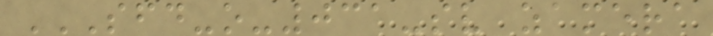SFD-O-031-SV ZAMERA
